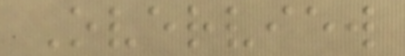Overview
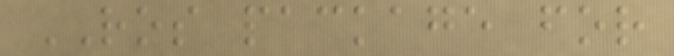ROS package for
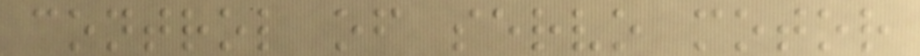control of servo motor
